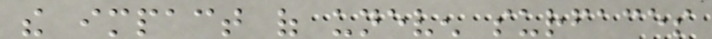the impact of uneven surfaces
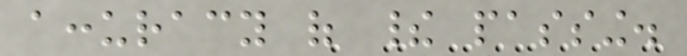accuracy of their passing.
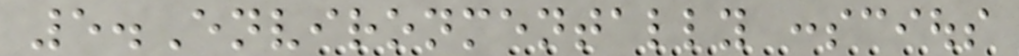5.Environmentally conscious
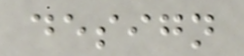design
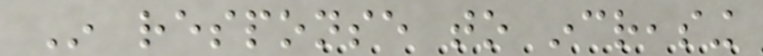In response to increasing
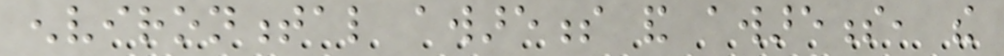environmental awareness and awareness, the
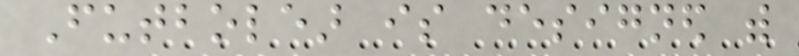Futbolear is designed with
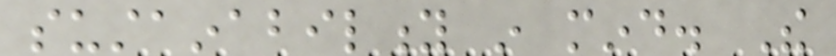sustainability in mind. The
